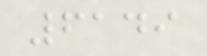6149
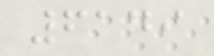6149
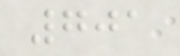701
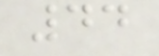44
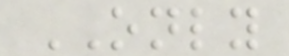ONLY
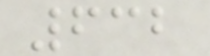632
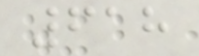618
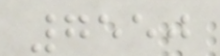7550
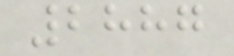2887
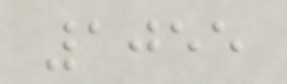1055
